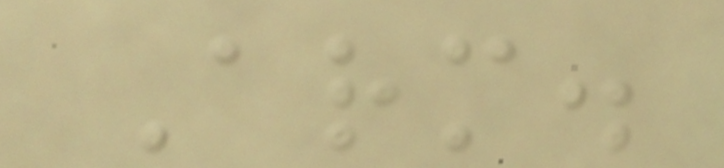Arm.
